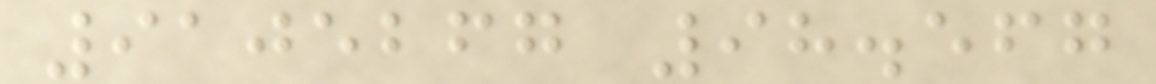9105267 98.567
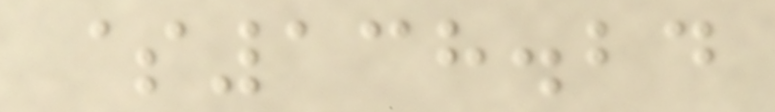$138.24
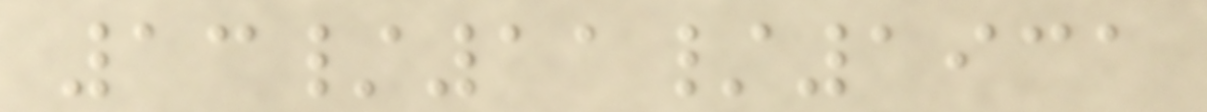13/11/1931
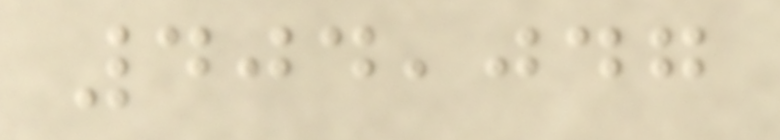404,047
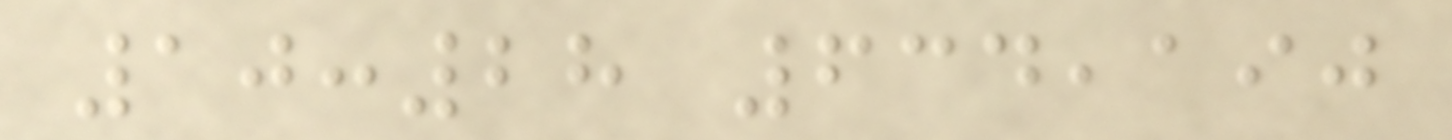10:28 634,190
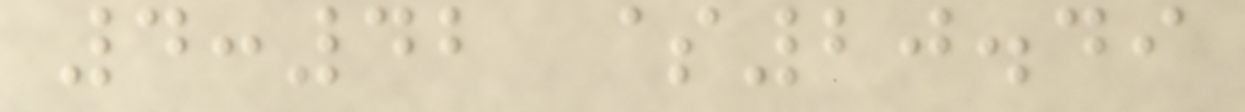4:42 $20.49
